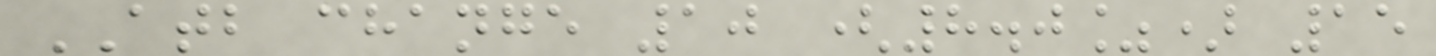ATB change 10 (8.0%) 15
